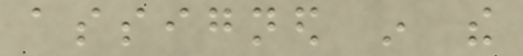assigned in the
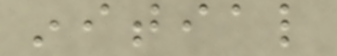initial
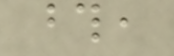those,
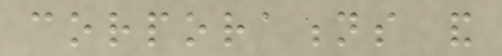corporations and
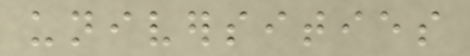universities
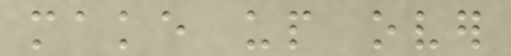make up over
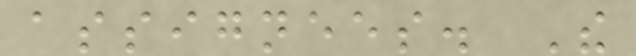assignees. The
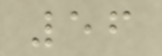56
